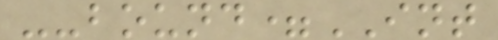--bound=INT
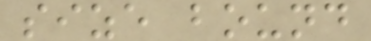size bound
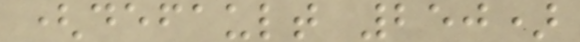(default 250)
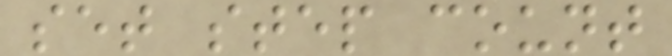set step count
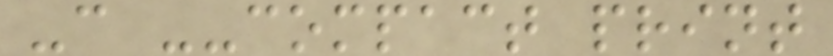-c --compact print
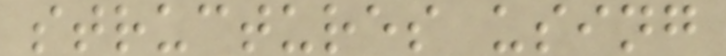structures using
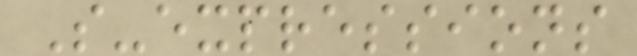S-expressions
